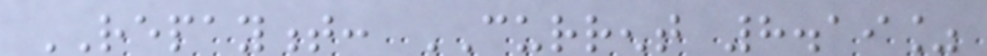REPAYMENT: CURRENT 8.19%
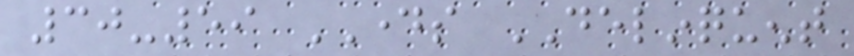30-59 DAYS DELINQUENT
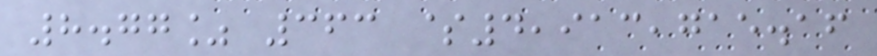8.77% 363 $4,913,715.16
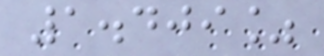1.409%
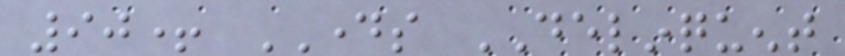90+ DAYS DELINQUENT
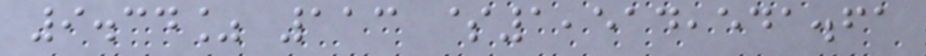9.34% 113 $1,514,541.61
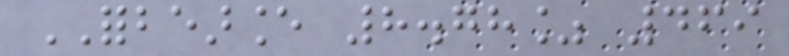FORBEARANCE 8.78% 469
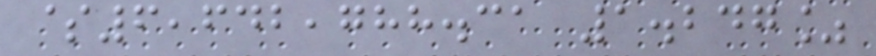$6,642,788.31 1.247%
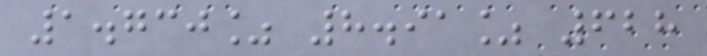1.730% 8.91% 628
